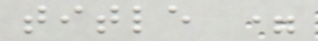title =
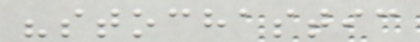"stochastic
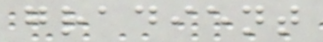gradient
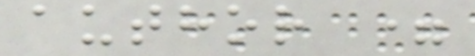author =
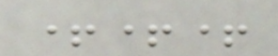+++
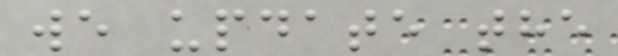we update the
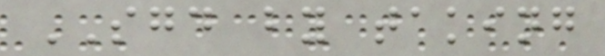SGD by taking
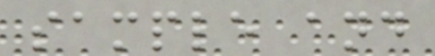sample and
